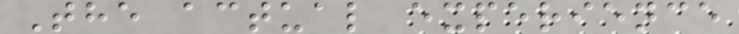The actual experience
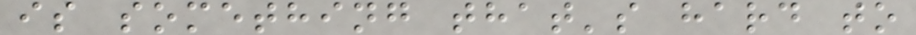is something that's hard to
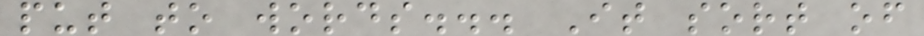put to words... It sort of
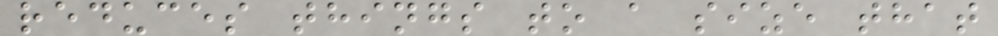reduces things to a size that
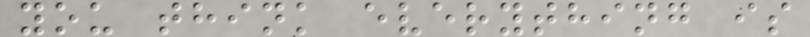you think everything is
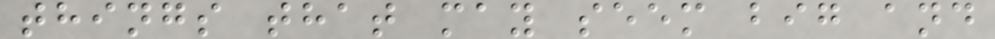things that may seem big and
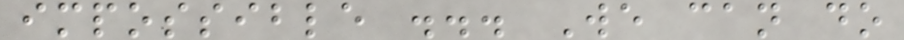impossible ... We can do
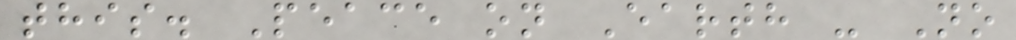this. Peace on Earth - No
